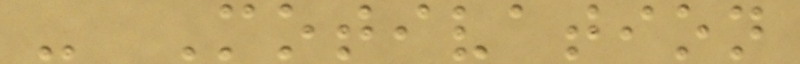- Motivation
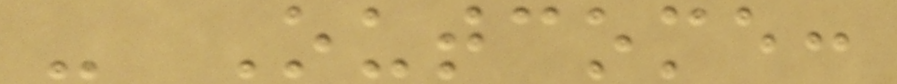- Outcome:
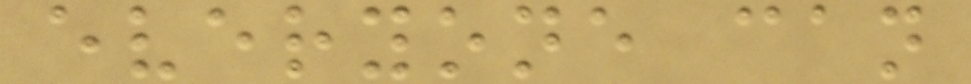everyone can
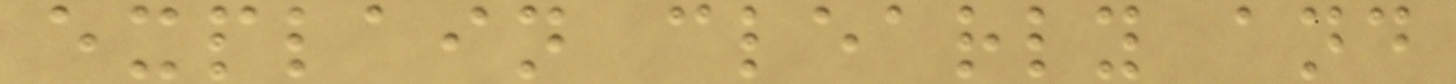explain clearly and
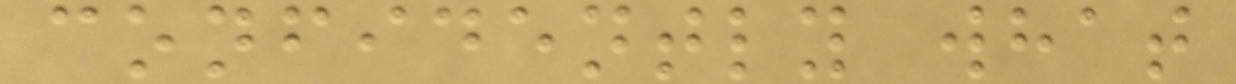confidently what
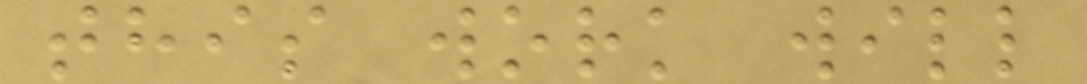this work will
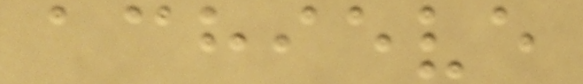achieve
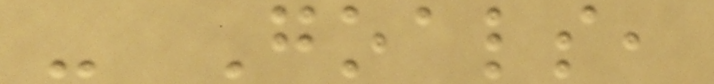- Goals,
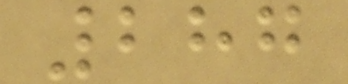287
